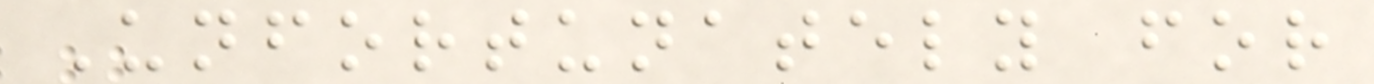Unfortunately for
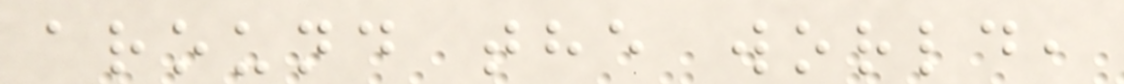around the world,
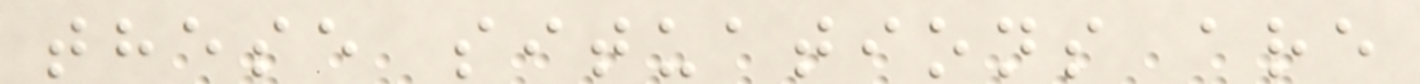these situations are
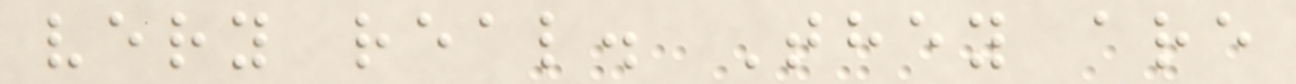very real. They are
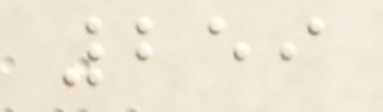259
